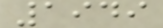1949
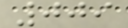009
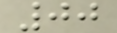00
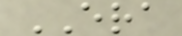ERA
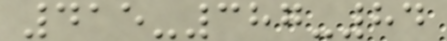415-387-84
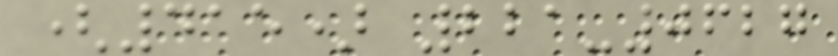(415) 221-0627
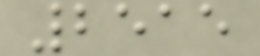2515
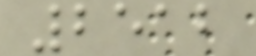2512
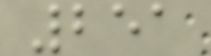251
